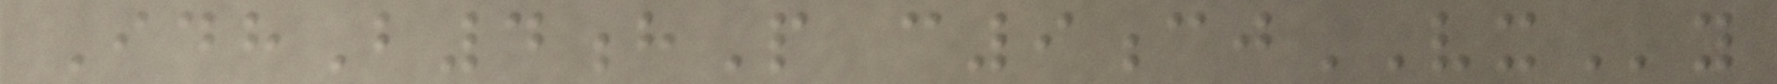IdhB4hP c9cjVXy
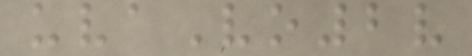uvaVo2v
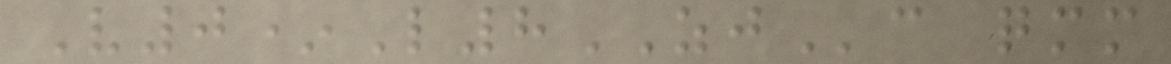V0*L8ZJc qmm
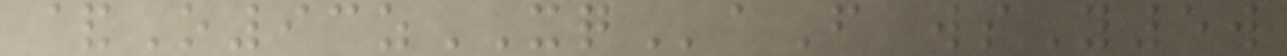&O93zXQaF wsY5w
